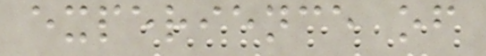experience of
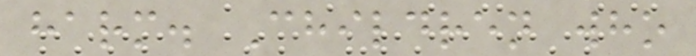harm. Children who
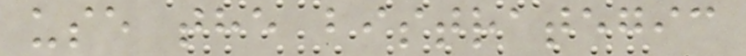use the bistrategic
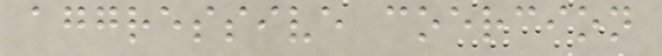aggressive coercion
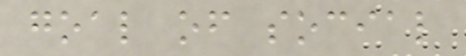goal of social
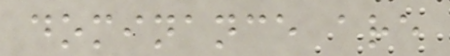dominance are
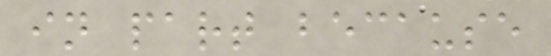in part because
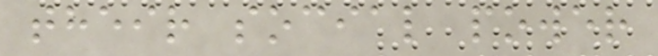their social power
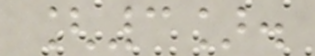[3].
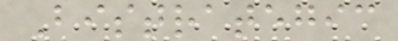Bistrategic
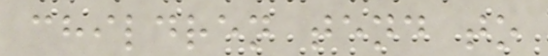children tend to
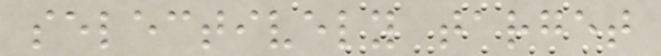selectively target
